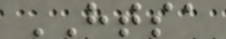HTSA
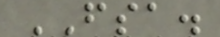FSA.
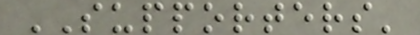SUPPORTERS'
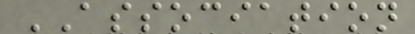ASSOCIATION
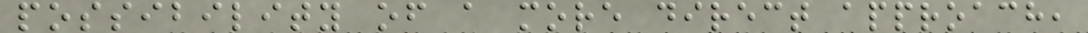possibility of a more direct approach,
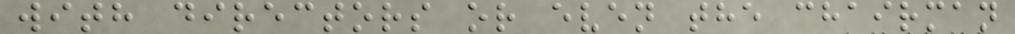with directors or even the chairman
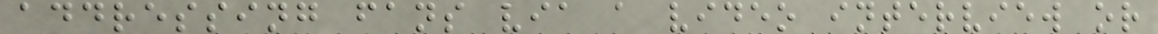addressing fans via a video interview or
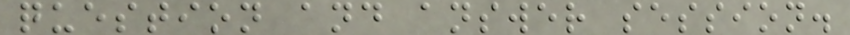question and answer session.
